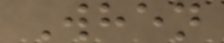When
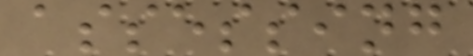assessing
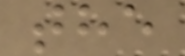the
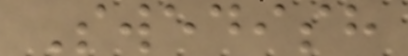Swedish
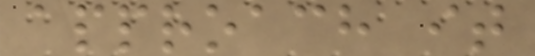approach it
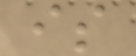is
